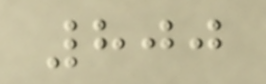800
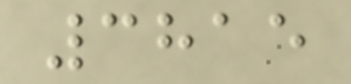3815
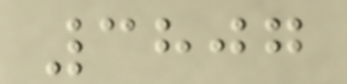3807
